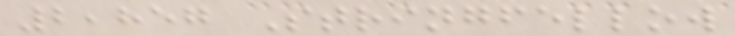2,857 Stringfellow
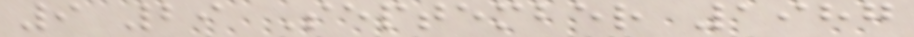9 29 September 1987
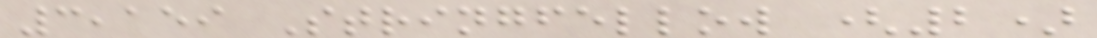3,159 Stringfellow (2)
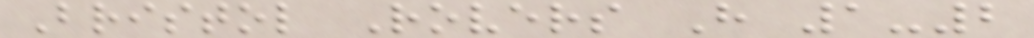Bristol Rovers H 1-2
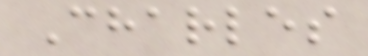Charles
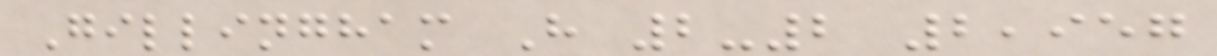Gillingham H 2-2 2,957
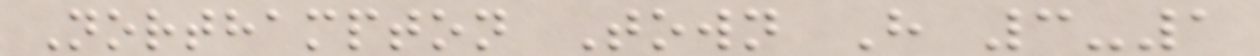Northampton Town H 3-1
